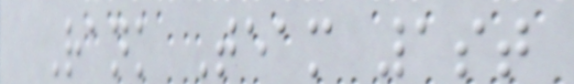Rank Team 1st
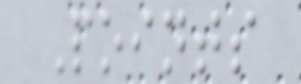Points
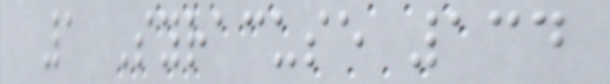1 Syracuse 134
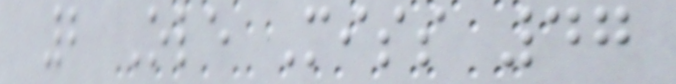2 Ole Miss 47
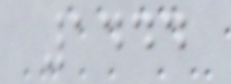1444
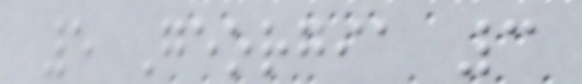5 Georgia 3
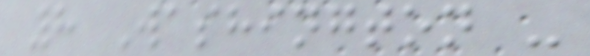8 Washington -
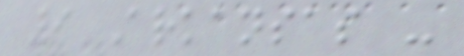9 Arkansas -
